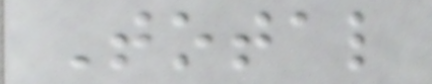Total
